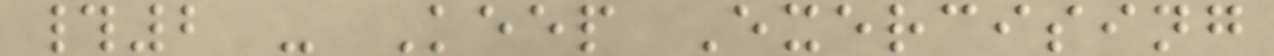#2 - Keep Exercising
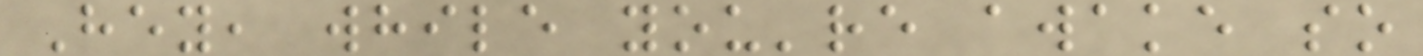Hey, while you're awake so
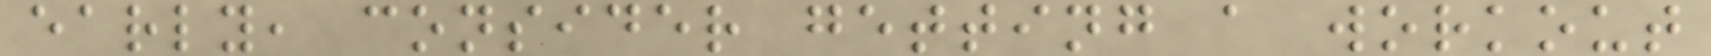early, consider getting a workout
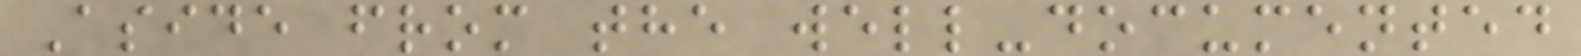Aside from the well-documented
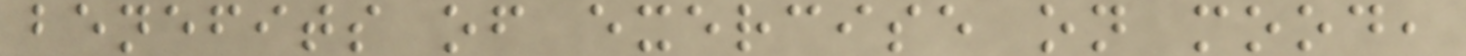benefits of exercise on mood,
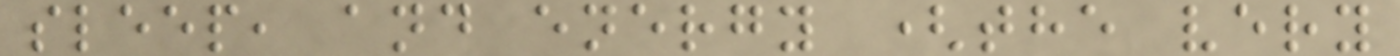sleep, and energy (the very
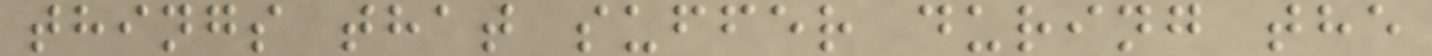things that suffer during the
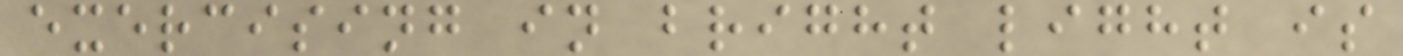exercising in bright light is
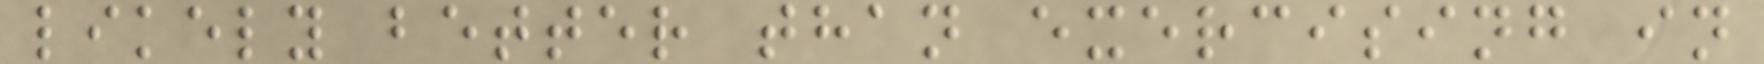likely better than exercising in
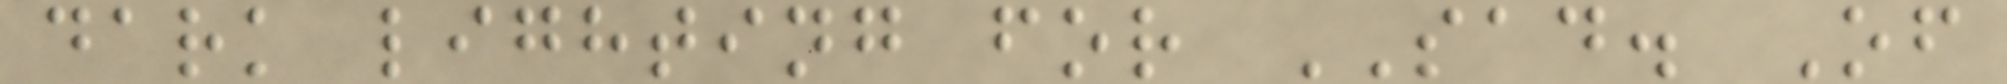dark lighting for SAD. Of
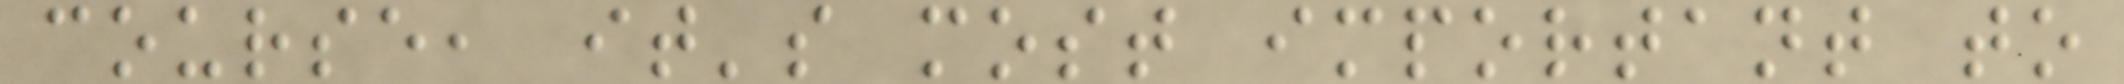course, it's most important to
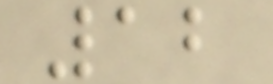12
